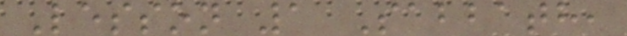Lesson 1 Sabbath,
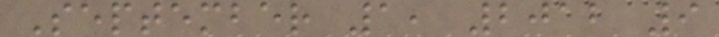September 1, 2012 9
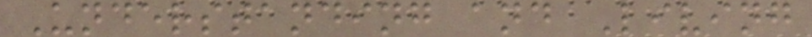Understanding and Living
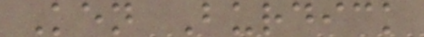Ken Burdick
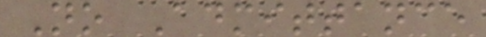No Admittance
